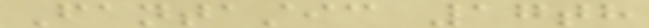Fantastic 17th
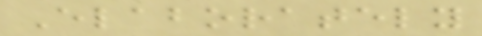Elaborately
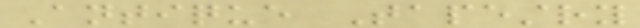Antique Tapestry
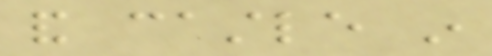and castle in
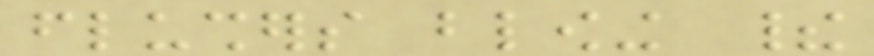flushers blowing their
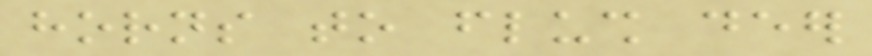horns to flush deer
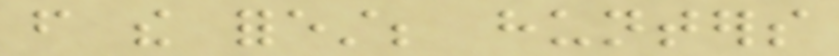from the forest; hunters
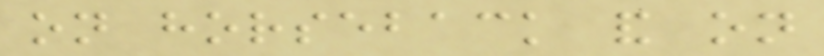on horseback and on
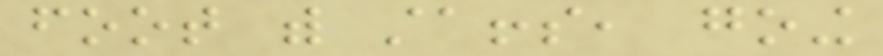foot with staffs, going
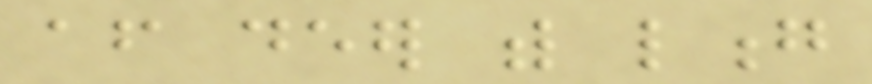after deer with long
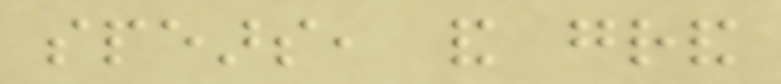spears, and grand
